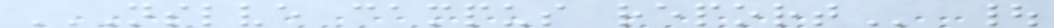NSLVE CAMPUS REPORT |
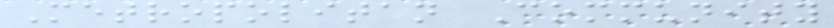Metropolitan Community
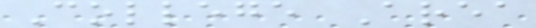College Area
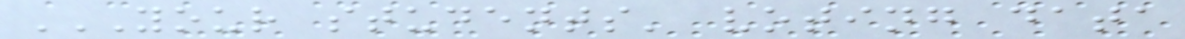YOUR STUDENTS' VOTING DATA
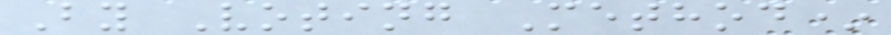By Voting Method*
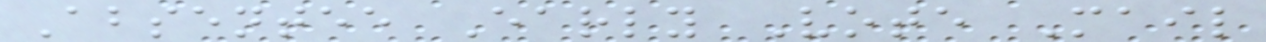Absentee Early Vote Mail
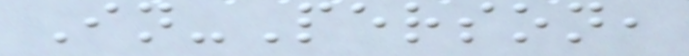In-Person,
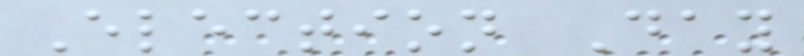Election Day
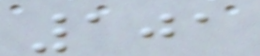101
